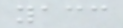yacc
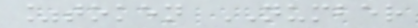%token NUMBER
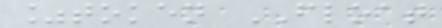%token FLOAT
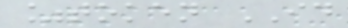%token ID
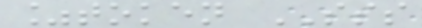%token SSS
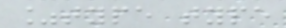%type type
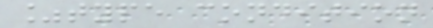%type condition
